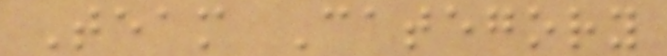Team Category
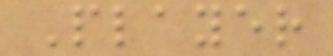Player
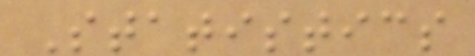Statistics
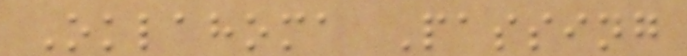Oklahoma Passing
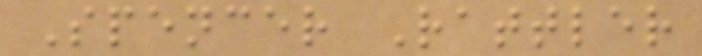Spencer Rattler
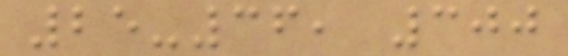25-36, 300
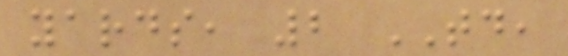yards, 2 TD,
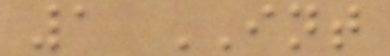1 INT
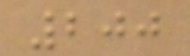200
